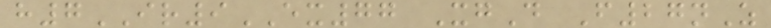h7IR9EX77 XgD F27nZ
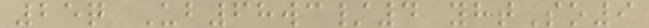25q Ub68wc/4 yhtSo9
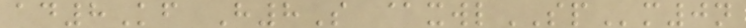ad8Kf H8S @xwlSPm0n
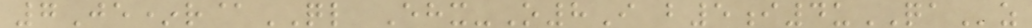7Je*r@QL Ehx-O8I b5i4uQAz
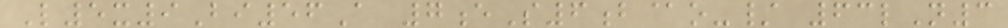L5x9Bi56A 7eS6b@o-/ 63lN3
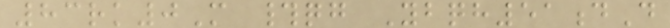83rk0M #qg Ybqh51dD
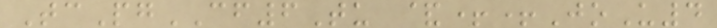TcPgCF6Tu &++JoU4
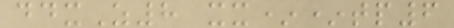ddxZ8 xx**tp6
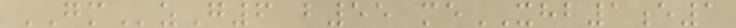GMzG6 b55 meXHB1e1
